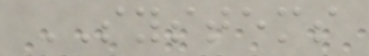SYSTEMS
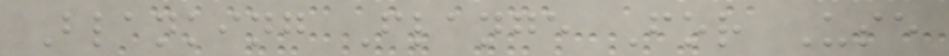Blanking Flange For Use
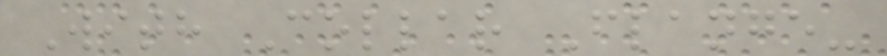With Collar Flange-
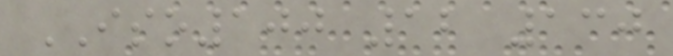ISO100 12 130
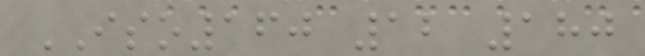ISO160 12 180
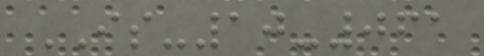IS-10-061
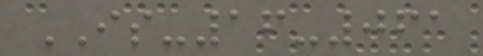IS-16-061
